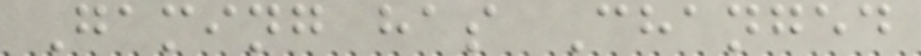Gaming has Changed
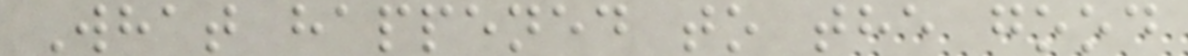What happened to the good
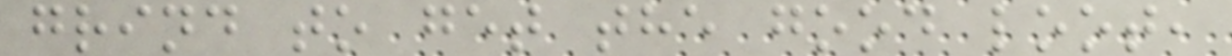grind to get the good loot,
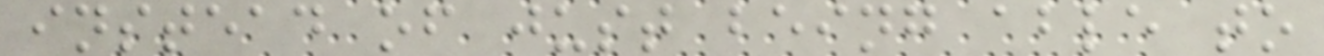instead of just being able to
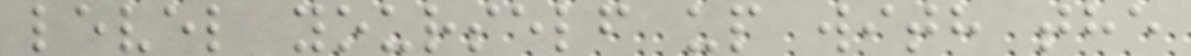level yourself up with the
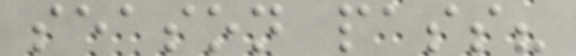season pass?
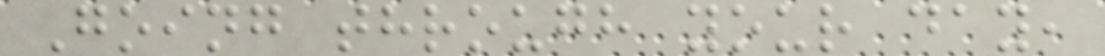Going through your day,
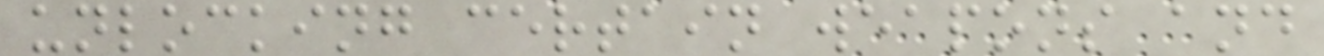unlocking certain weapons and
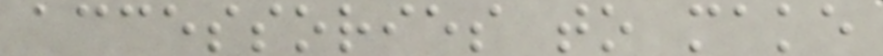accessories to make
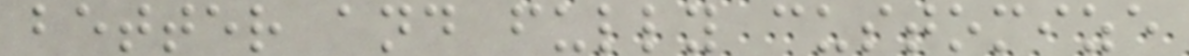better and fully customize
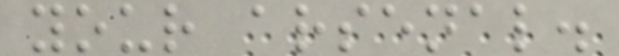your arsenal.
